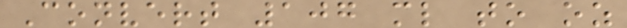Convert 107 ml to oz
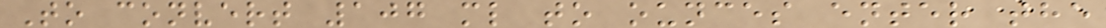To convert 107 ml to ounces enter the
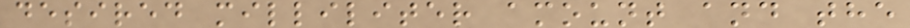desired milliliter amount and the
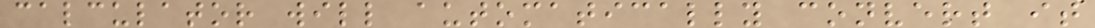calculator will automatically convert it
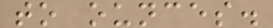to ounces.
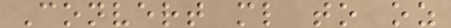Convert ml to oz
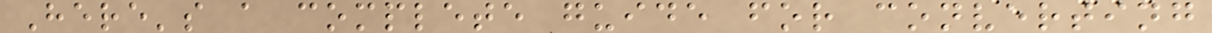Here's a complete guide for converting
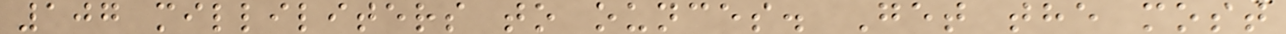107 milliliters to ounces. Get the most
